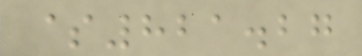$821.27
